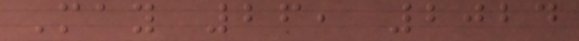May 26, 2024
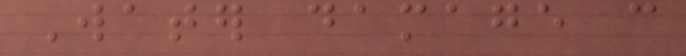Water damage can
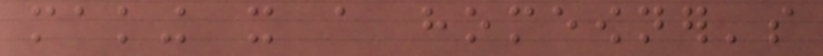making it a homeowner's
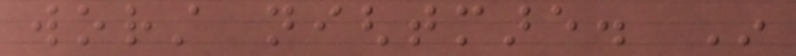worst nightmare. In
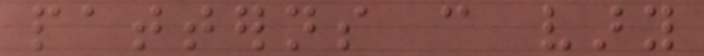patterns can vary
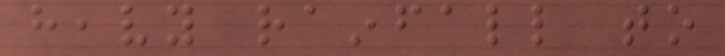heavy rainfall to
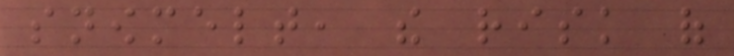snowmelt, the risk of
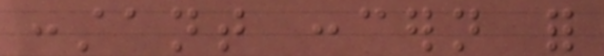constant concern for
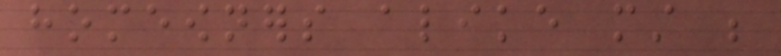homeowners alike must be
